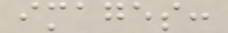images:
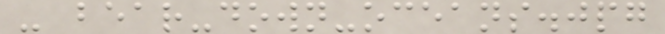- bear-down-oceans.jpg
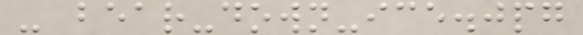- bear-down-ice.jpg
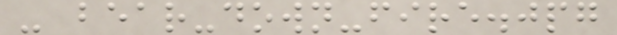- bear-down-fire.jpg
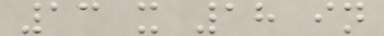13 x 18 in
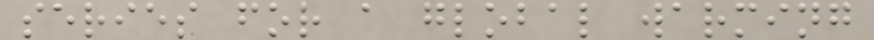series for a global warming
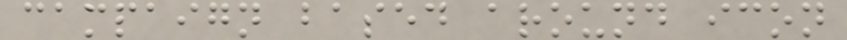campaign based around icon
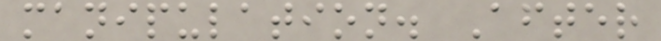manipulation. After
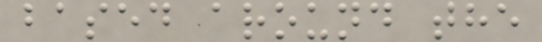based around the
